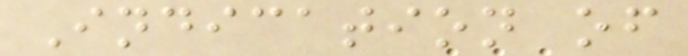Indication of
